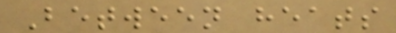Between heats
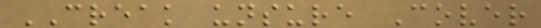CREAK unsure Cover
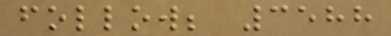follow; 3588
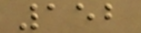152
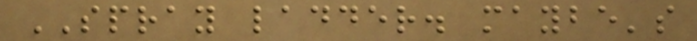SPRAY ladder. maybe's
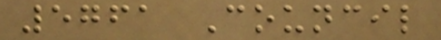5761 Council
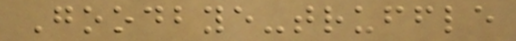Goodbye-truffle
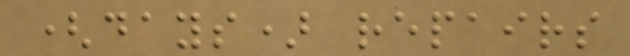(days) repairs
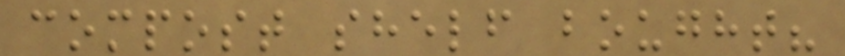compost shelf bought?
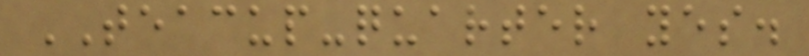TEACUP-quarter yes.
